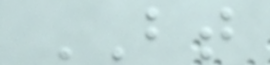BT
